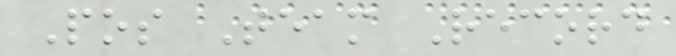Pos Team Record
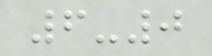6-0
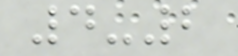4-2
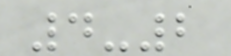4-2
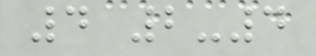4 2-4
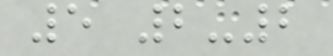5 2-2
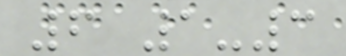6 1-3
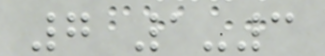7 1-3
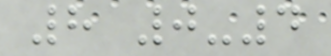8 0-4
